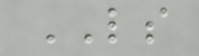LS
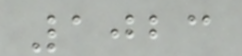1023
